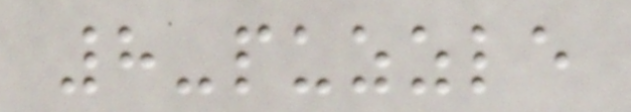8-puzzle
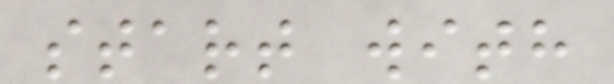start with
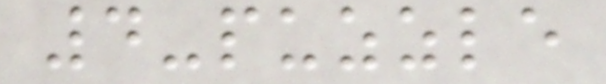4-puzzle
